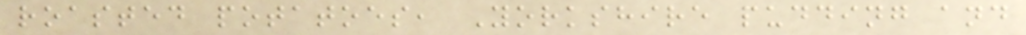roasted potatoes, Yorkshire pudding and
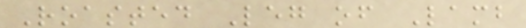Roasted Leg of Lamb
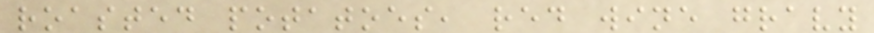roasted potatoes, red wine gravy
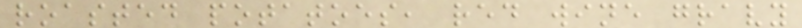roasted potatoes, red wine gravy
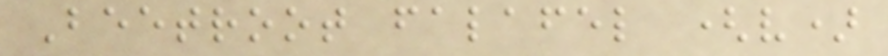Beetroot falafel (v)
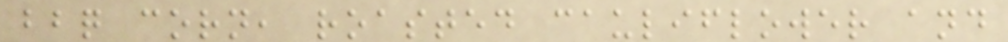bbq corn, roasted cauliflower and
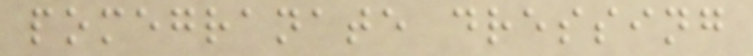pomegranate dressing
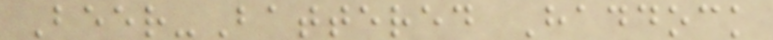Beer-Battered Haddock
